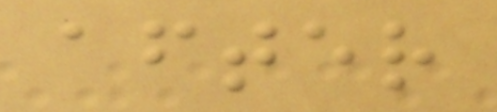after
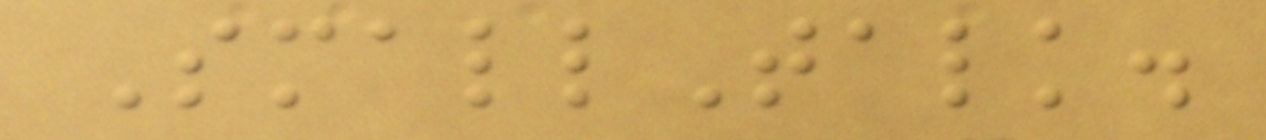SmallTalk.
